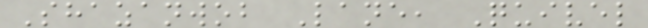Shazanwob Lane, Quivel
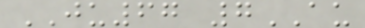JU67 7AU
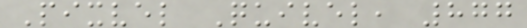Pixvel Quivel, 877
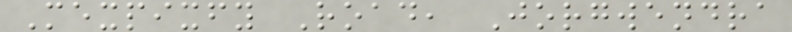Mexpixfy Road, Jorgwendra
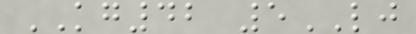KG42 5LJ
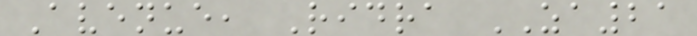Avenue, Ridra ZA21
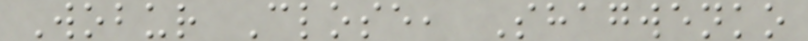Wobur Close, Shagwenko
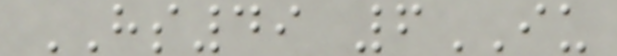HS49 6IU
